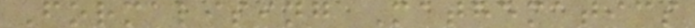Formalising Mathematics
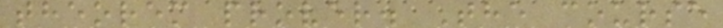theorem prover. The course
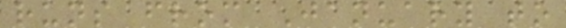runs from January to
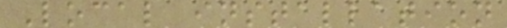Local installation
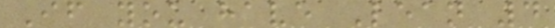If you have Lean 4
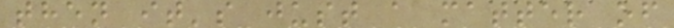then it's just a matter of
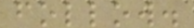follow.
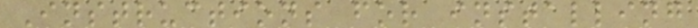Instructions for installing
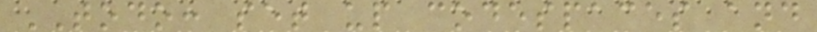TODO: set up codespaces and
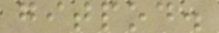gitpod.
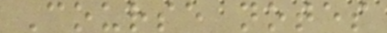Course notes
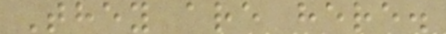They are here.
